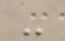-
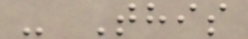- This
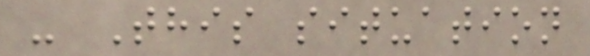- This situation
